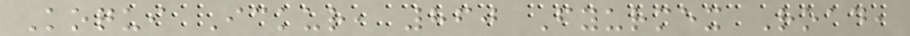Koqui Ickur, 860 Fyurmex Road,
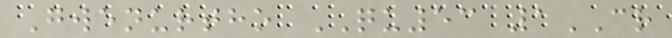Gwenurtho QU53 1CR
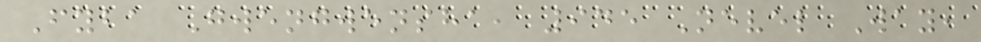Fyba Gwengwensha, 945 Nevel Way,
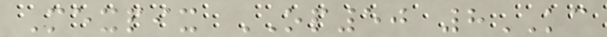Mexpix OP50 8KC
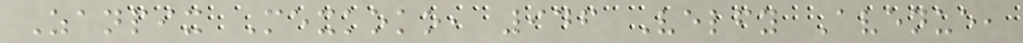Zanpix Mexkoko, 946 Velfy Avenue,
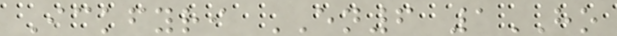Ickfyri EN6 1HO
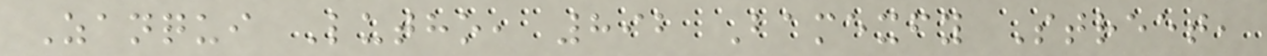Zanqui Lutho, 892 Bamexfy Street,
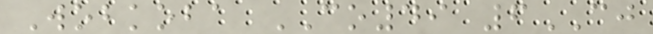Wobkoba CO49 6CJ
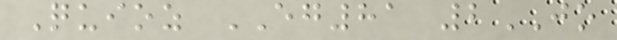Quioz EG81 2JO
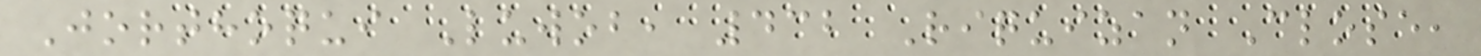Jorthoqui Luwob, 432 Riquizan Close,
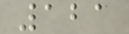121
